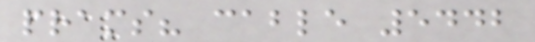prams? cable 5442
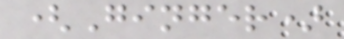(Ginger)
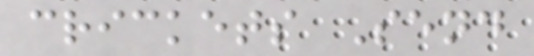crickets Send
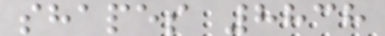shapes 8838
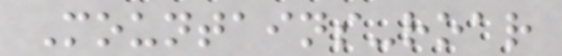Mountains-roar
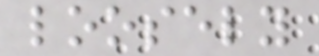loosely
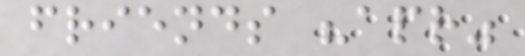friends "apr"
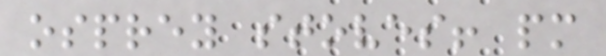osprey stoves! pm
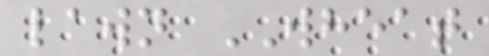lawn WHEAT
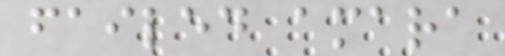failed amara
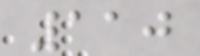110
